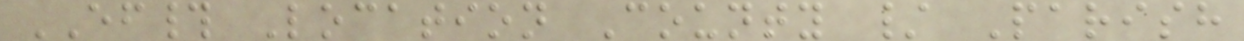EF# Location County / Parish
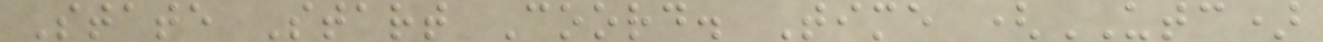State Start Coord. Time (UTC)
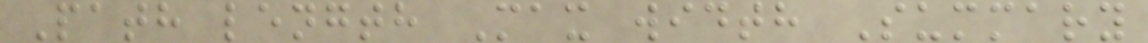Path length Max width Summary
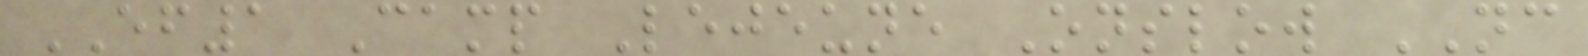EF1 Camp Lejeune Onslow NC
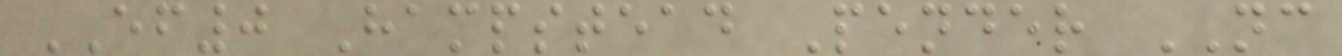EF0 Hampstead Pender NC
